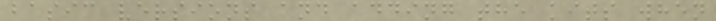basic versions and adding the kits when
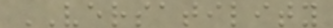VERSATILITY
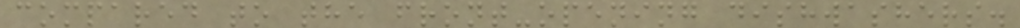compared to the front-opening dishwashers.
